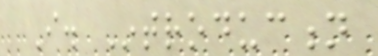I. Introduction
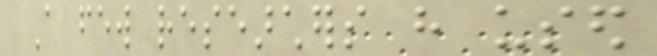A few researchers have used
